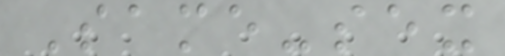Same-sex
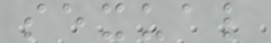sexual
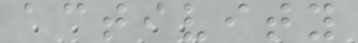activity
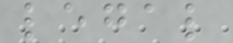legal
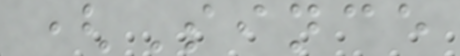(Since
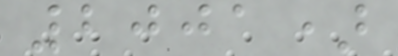2001)
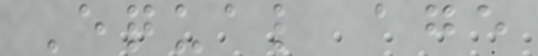Equal age
